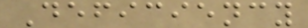Deficiency
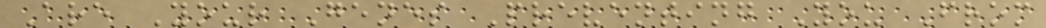Are Your Genes Preventing You From
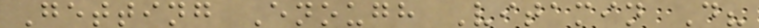Getting Enough Vitamin D?
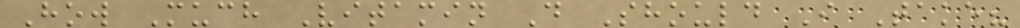How Much Vitamin D Should I Take?
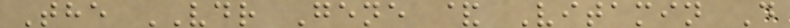The VDR Gene & Vitamin D
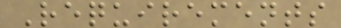Requirements
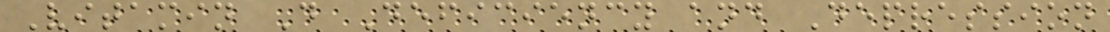Vitamin D Deficiency and Depression
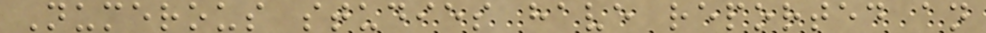Numerous studies have reported an
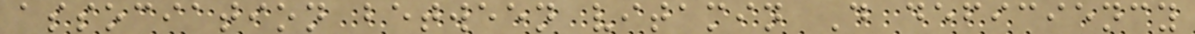association between vitamin D deficiency
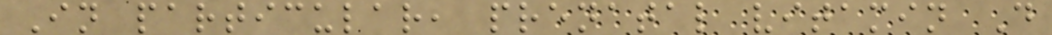In particular, prenatal vitamin D
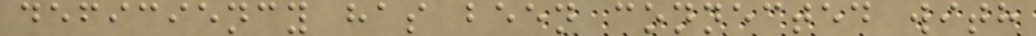deficiency has been connected with
